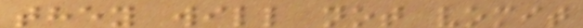they will not vomit
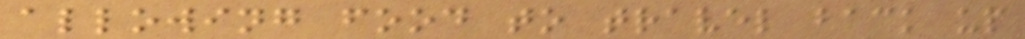allowing food to travel back up
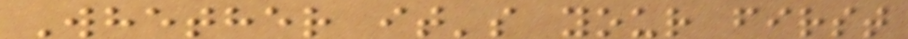Whether it's your first
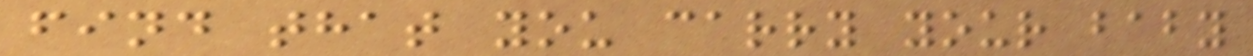find that you carry your baby
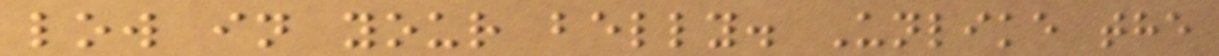low in your belly. Unlike the
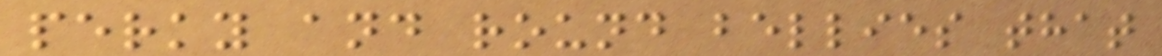perky and round bellies that
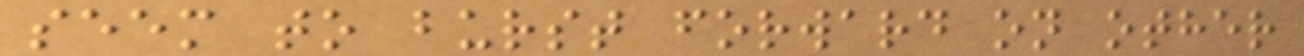seem to burst forward on other
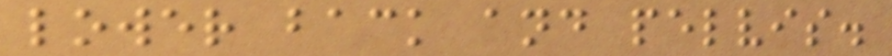lower back and pelvis.
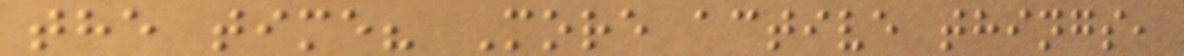the time? More active things,
